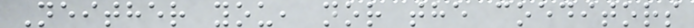Neither you, nor the coeditors
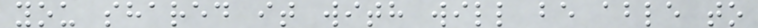you shared it with will be able to
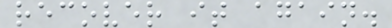recover it again.
